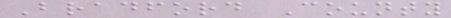Bradford County
